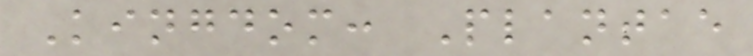Kingdom: Plantae
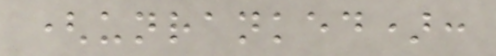(unranked):
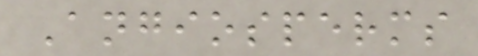Angiosperms
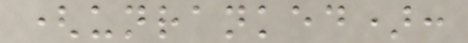(unranked):
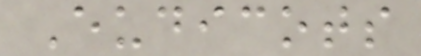Eudicots
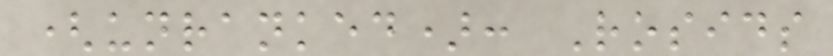(unranked): Rosids
